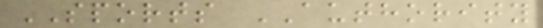SPORTS AUTHORITY
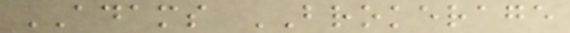ADAMS BROKERAGE
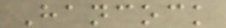Hancock
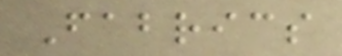Fabrics
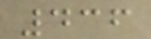436
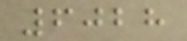6028
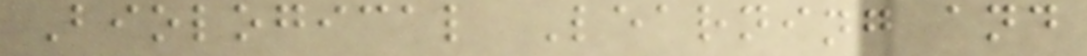Biological Learning and
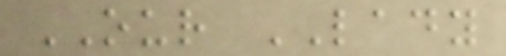OUR LADY
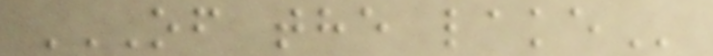OF THE LAKE
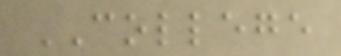COLLEGE
